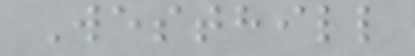Westhill
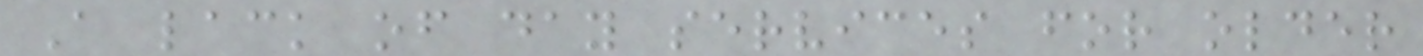A lack of day services for older
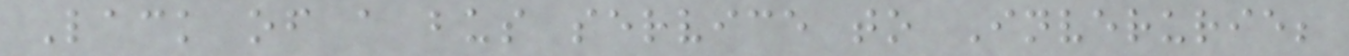Lack of a bus service to Inverurie;
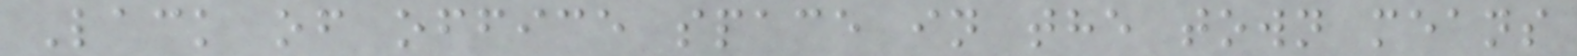Lack of office space in the town means
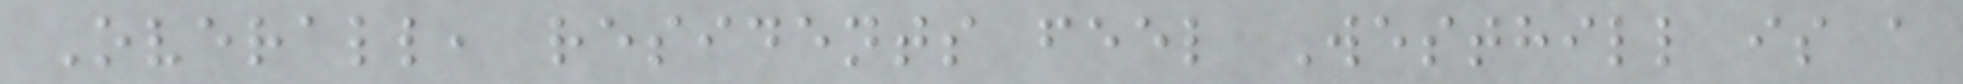Overall, residents feel Westhill is a
